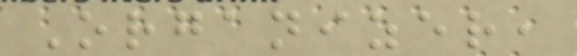Organizer,
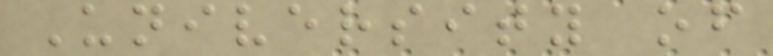University of
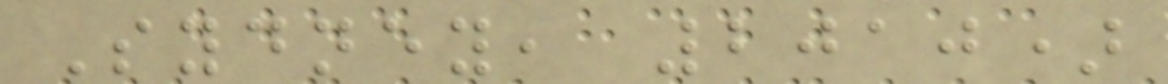Sydney, 2010)
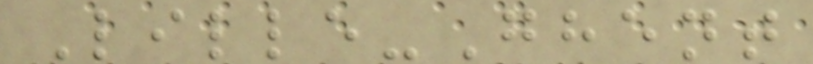Lille-Ghent
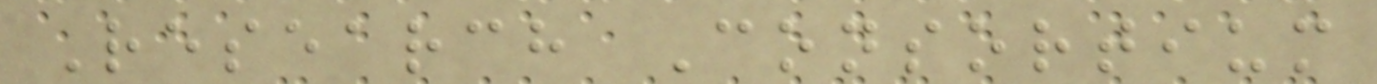Research Consortium
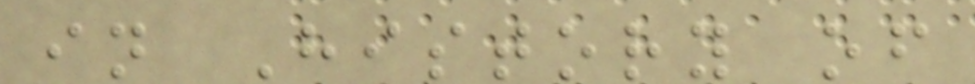in History of
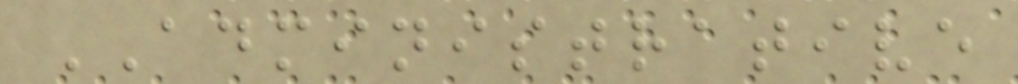ADMINISTRATIVE
